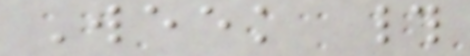Week #
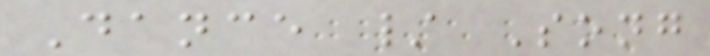Dance / Song
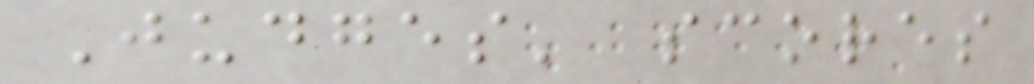Judges' scores
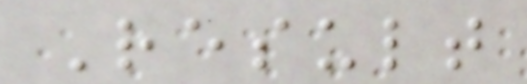Result
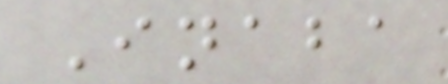Inaba
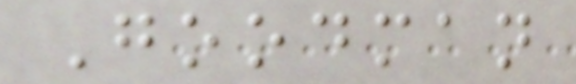Goodman
